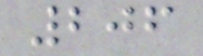206
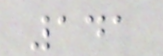141
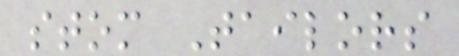stom Tailors
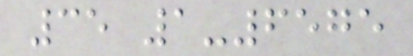35 1-6575
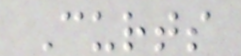Curts
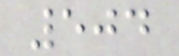504
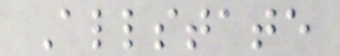Allstate
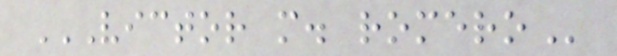VICTOR M. ROMERO
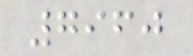7960
